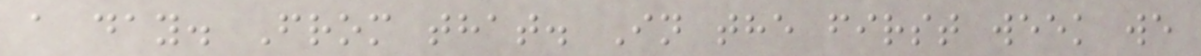a day. From that. In the first week we
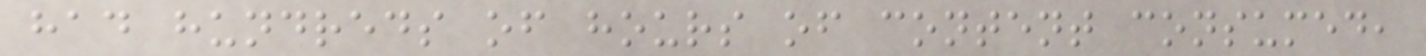had hundreds of hours of content consumed,
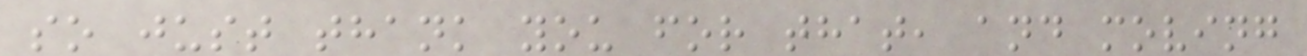so just thank you for that, and moving
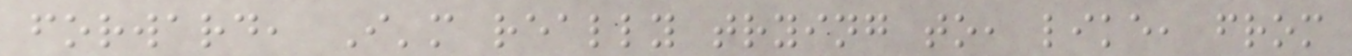forward, I'm really trying to, like, from
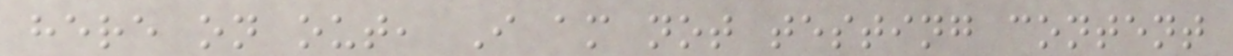here on out, I am not testing content
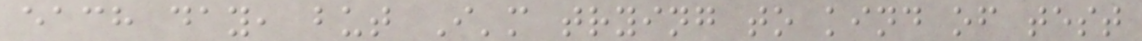each day, but I'm trying to kind of test
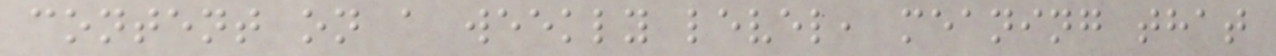content on a weekly level, meaning that
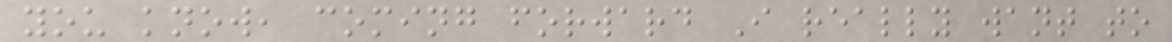you know, coming forward I really want to
